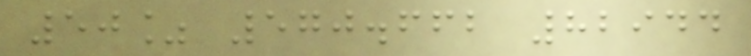50% 570.662 82944
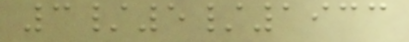3/5/1933
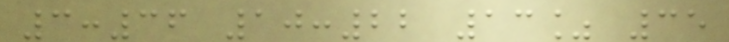3:36 10:22 13% 35
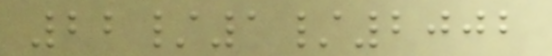22/1/2002
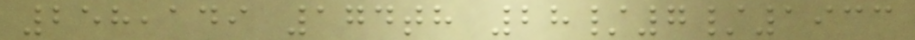258,149 174th 28/7/1933
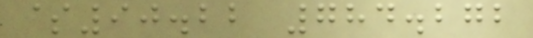$90.22 784.272
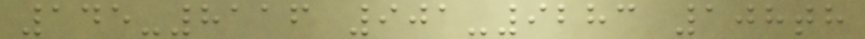145-8116 901-9283 108th
